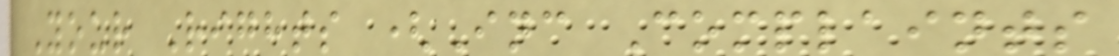Your Rights (Inc Complaints
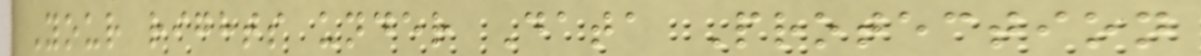Your rights under Data Protection
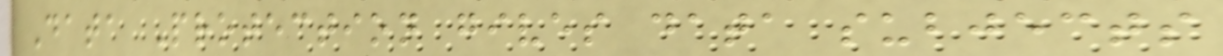Data Protection gives data subjects
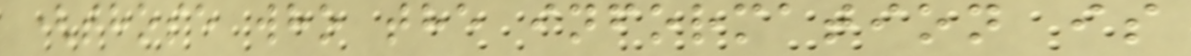(those who the information is
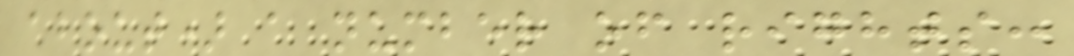about) a number of rights:
